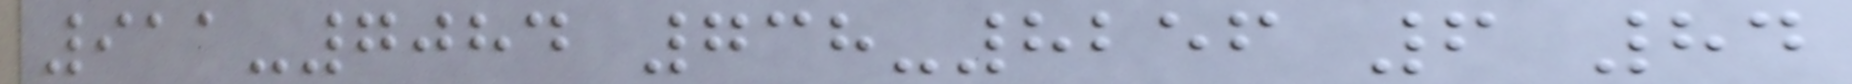911-7084 738-8256 6 84
